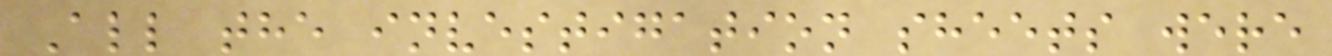All the investigation sheets were
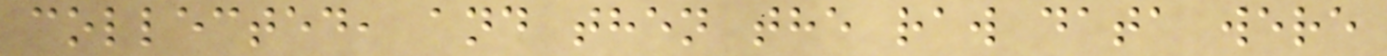collected, and then the raw data were
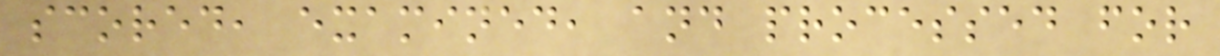scored, examined, and processed for
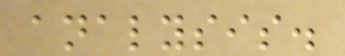analysis.
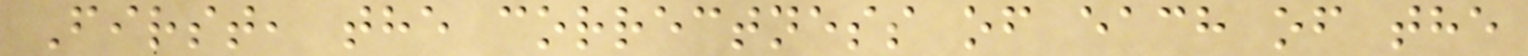First, the correctness of each of the
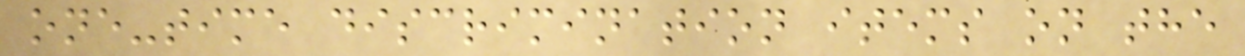one-time discrimination items on the
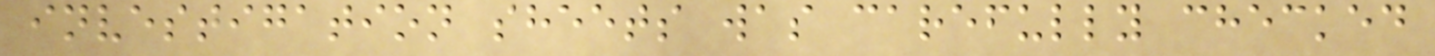investigation sheets was carefully checked
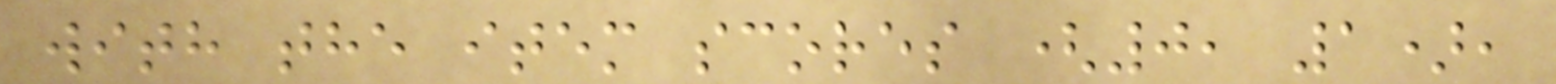with the item scores (0, 1),
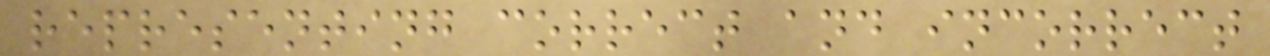representing correct and incorrect
